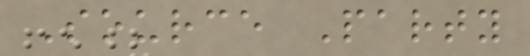Source Party
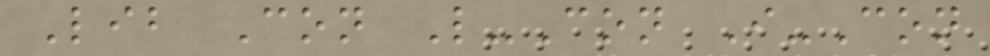Lib Con L-Con I-Con
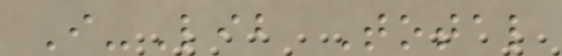I-Lib Total
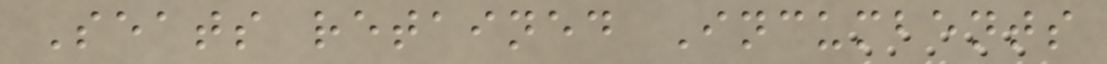Seats retained Incumbents
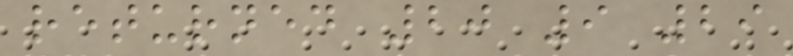returned 20 9 29
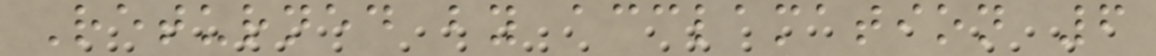Returned by acclamation 6
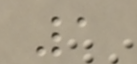1
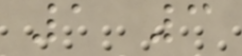1 3
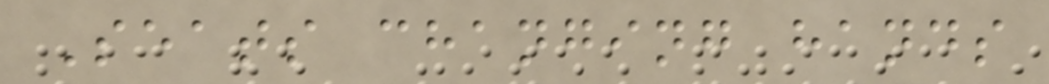Seats changing hands
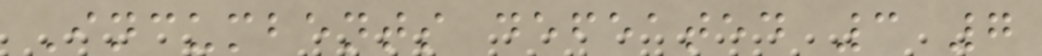Incumbents defeated 3 7
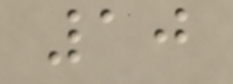10
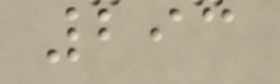293
